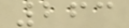263
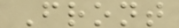Front
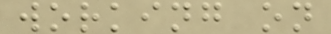working on
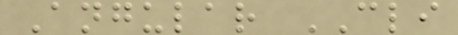Angular CLI
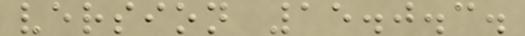version 15.0.3.
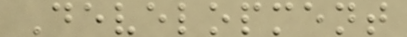Development
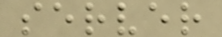server
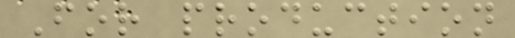For production
